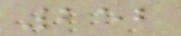252
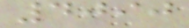4090
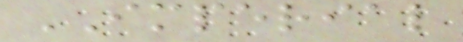IMPERIAL
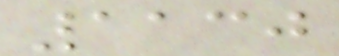1130
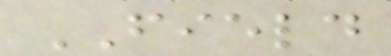FIELD
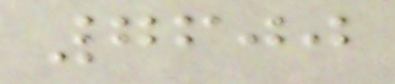7600
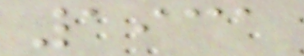1931
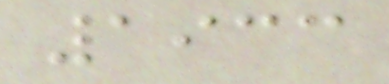1933
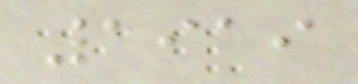1919
